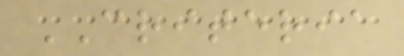CRITERIA
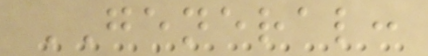GENERAL:
